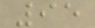95
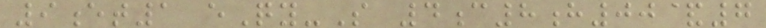9et1 eQy-S 4c8h00&7
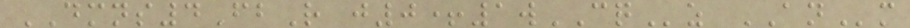DMNS4FbR j0+1wCQz ANm
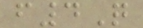f4Q
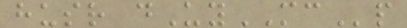husr dUyMCp
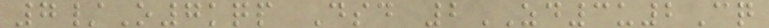7/O7kqp Dsd 2ZD3u2Cq
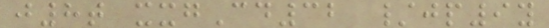j8t xxgCd32 /jp9y
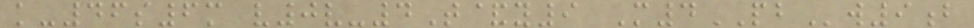k-46s6m v0v-4T&y9 M4PBw9b
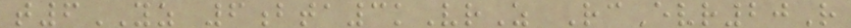t6YZ 6bta3kVrZ RcEvr20R
